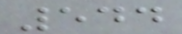544
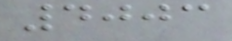4003
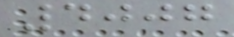4007
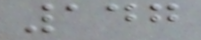147
